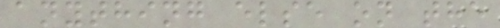anything else on the
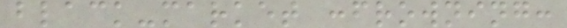black-market :frowning:
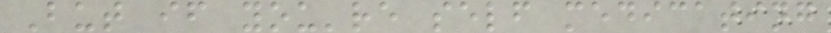But if you're self medicating
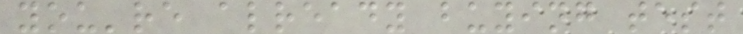you're already buying test
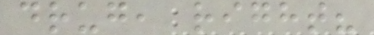drug, right?
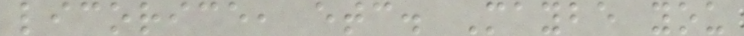licorice, etc. Maybe you
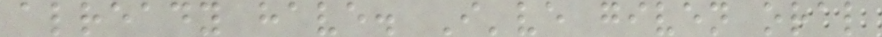already have. I've given oral
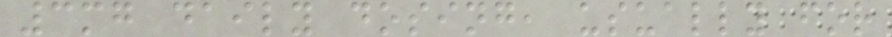3mg daily dosing, usually for
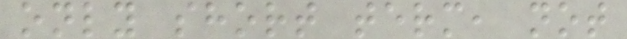only short term, not
